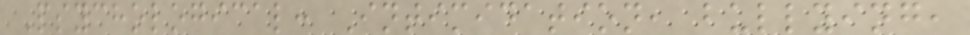Psychological: Intimidation, bullying,
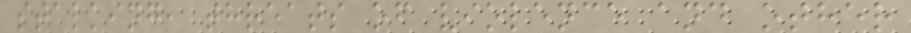stalking, threats of violence and other
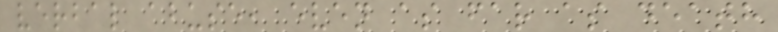verbal abuse, even as far as death
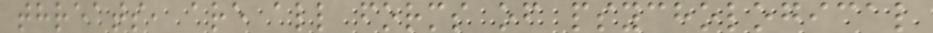threats, are all forms of psychological
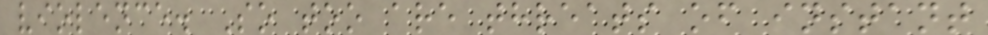violence. So too are threats of instant
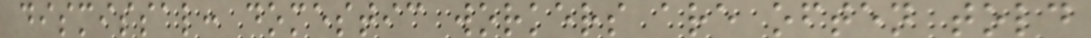dismissal: domestic workers are often told
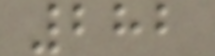282
